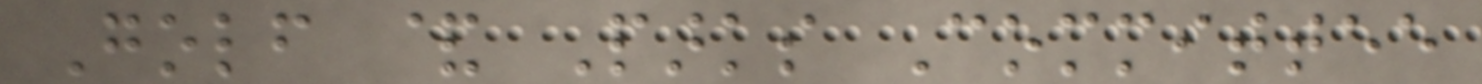Golf & Parks Committee
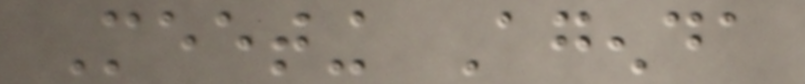Meeting Agenda
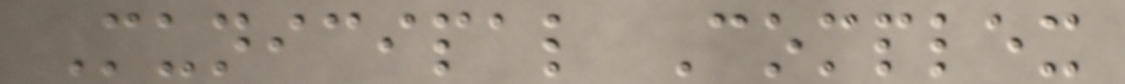Municipal Complex
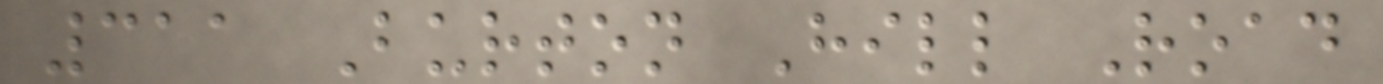311 Burton Hill Road
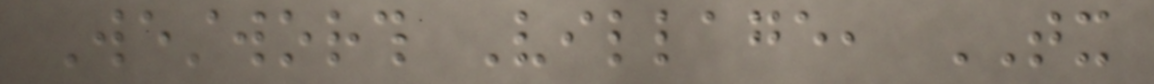Westworth Village, TX
